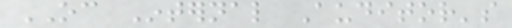OC Internal Auditor's
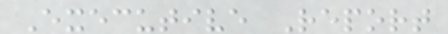Executive Report
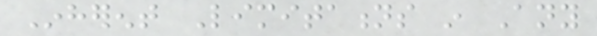Inherent Limitations in Any
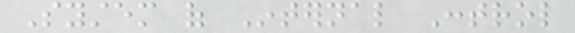System of Internal Control
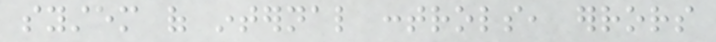system of internal controls, errors
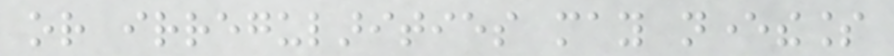or irregularities may nevertheless
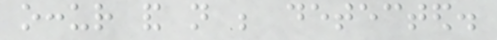occur and not be detected.
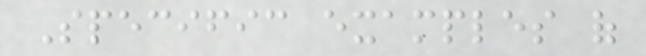Specific examples of
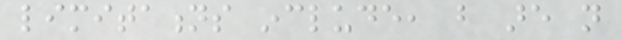limitations include, but are not
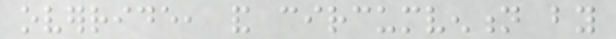override, and circumvention by
